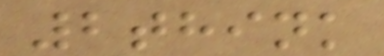2think
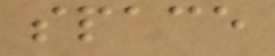space
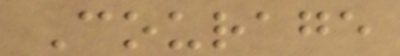Courage
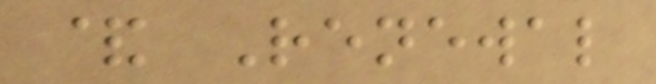& Renewal
